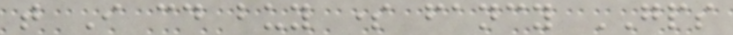that I could buy some fancy GPS
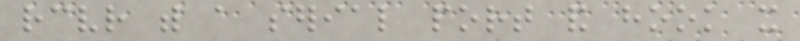receiver with a serial port and hook it
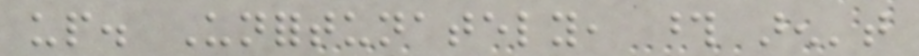up. Unfortunately, those aren't
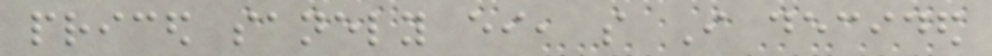priced sanely either, so I decided
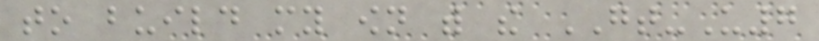to build my own with the GT-U7
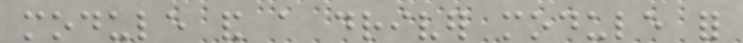module and a driver module for
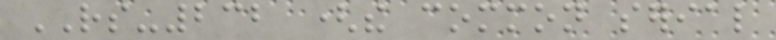RS-232 (the common serial
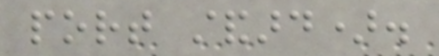port standard).
